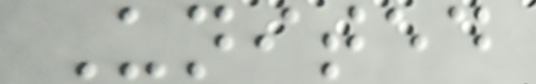United
